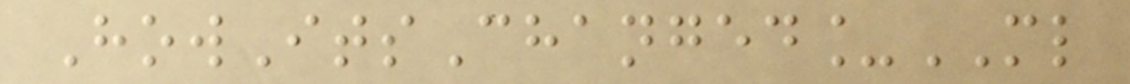HowItsChanged_ML
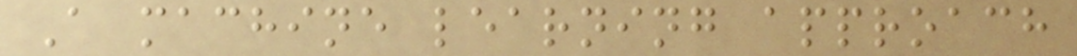A machine learning approach
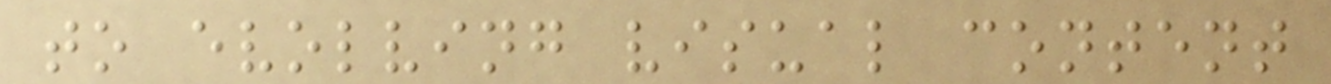to evolving visual content
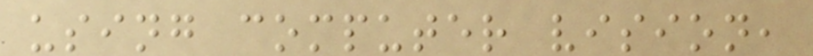using computer vision,
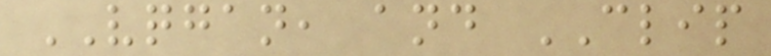VQGAN, and CLIP
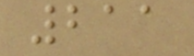211
